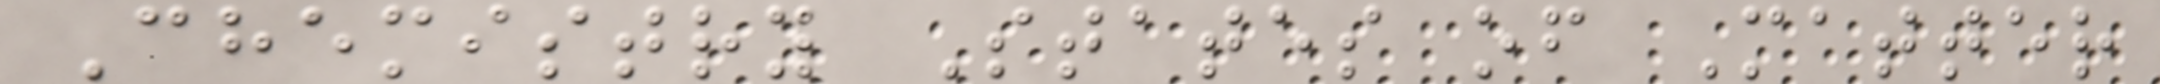Chemistry States of Matter
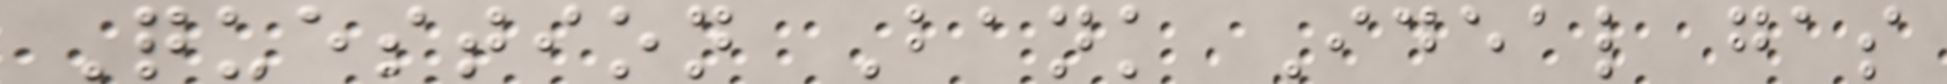Question Bank Ideal gas
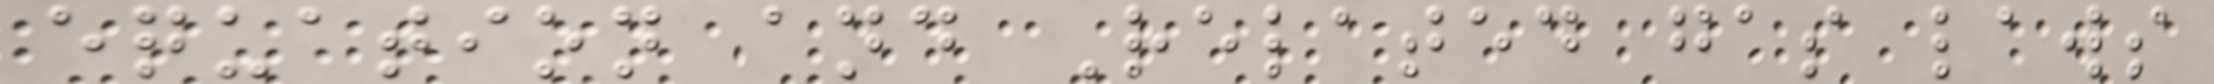equation and Related gas laws
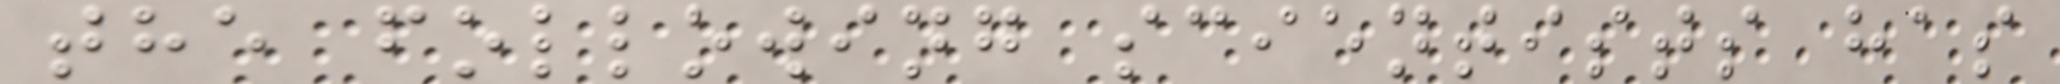the following scientists has
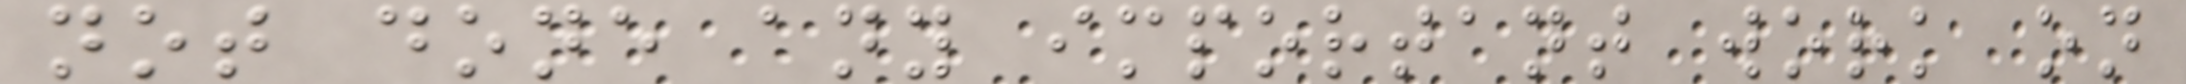not done any important work on
